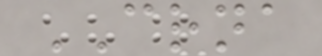CRNA
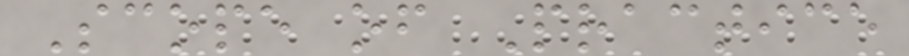Scope of Practice
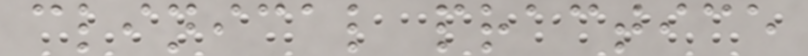clinical practice
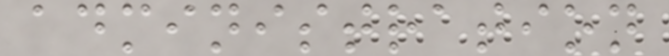administration
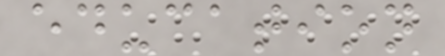education
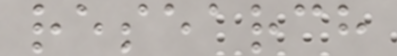research
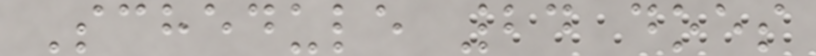Schedule 24 does
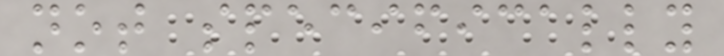not specifically
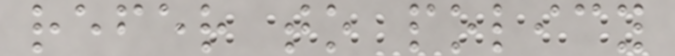refer to policy
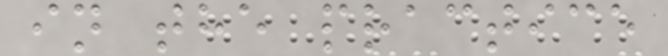in the practice
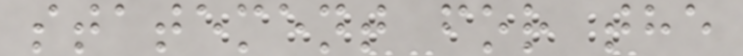statement for the
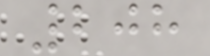208
